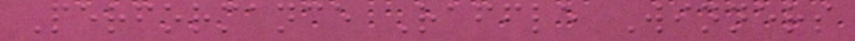Performance Raffle Winners
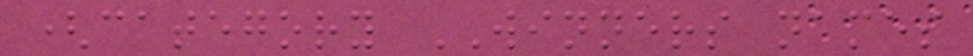(category WINNERS names
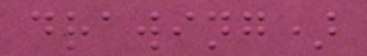drawing)
